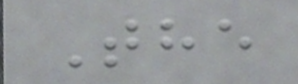The
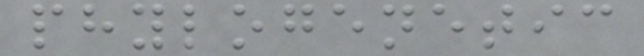phylogenetic
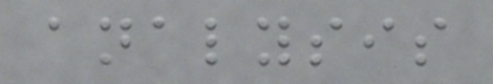analysis
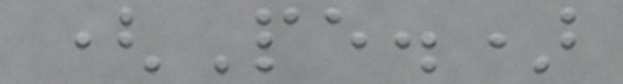(Pe.)
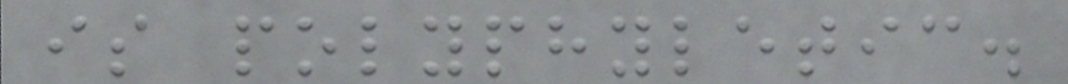is polyphyletic.
